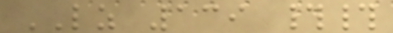LZ 139 ##
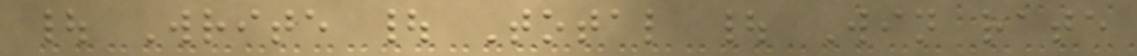| Write | Total | Win rate
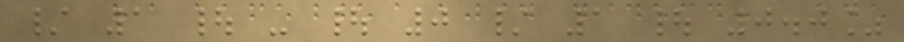/ 1 | - | 0 / 1 | 0.0%
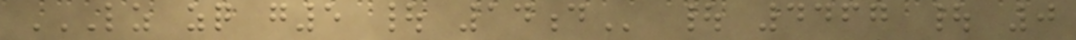LZ ZQ G5 | 14D | 4467 | 0
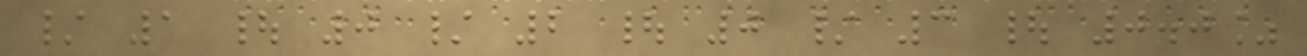/ 1 | 0 / 2 | 0 / 3 | 0.0%
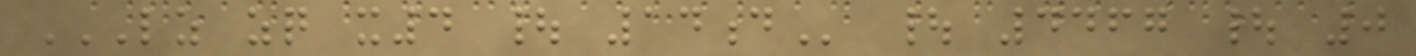LZ ZQ X4 | 14D | 4467 | 0
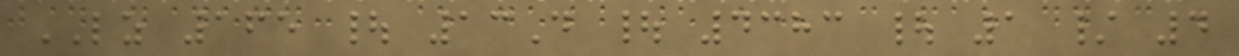LZ 165 | 13D | 4383 | 1 / 4
